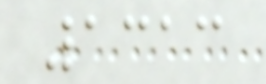1313
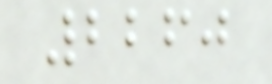2260
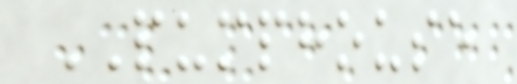PUMPHOUSE
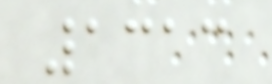1313
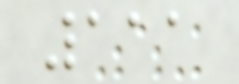111
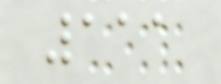111
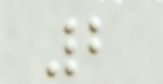2
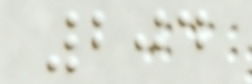204
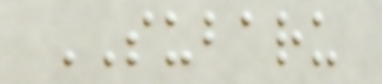SUBARU
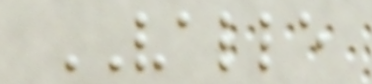VALLE
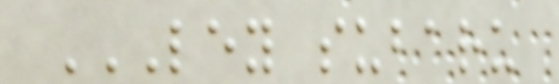LEY SUBARU
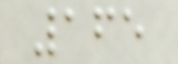165
